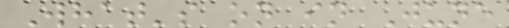What's on in June
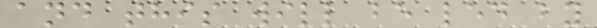and this will be led by
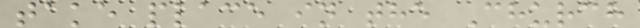take place in the Church
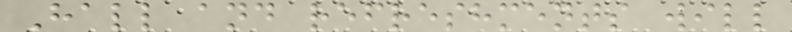Hall and refreshments will
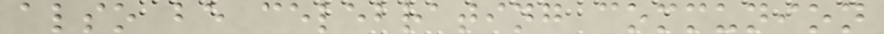also be celebrating communion
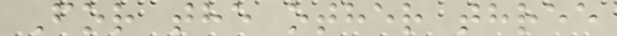For the other three
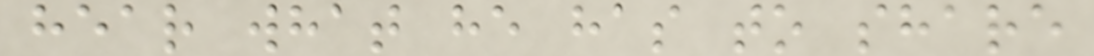hear what he has to share
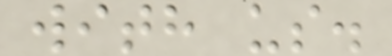with us.
